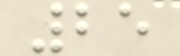25
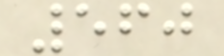560
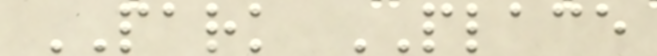PARK PLACE
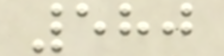580
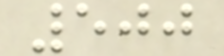500
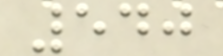540
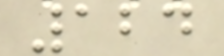124
